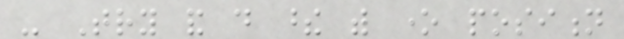- Try and do these with one position
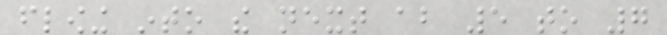flowing into the next about 5 to 7
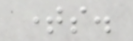times.
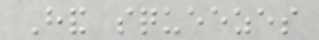Hand squeezes
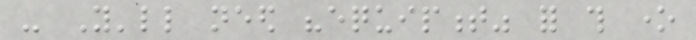- You'll need "equipment" for this one
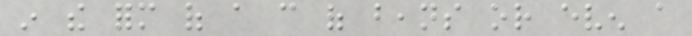in the form of a can of beans or even a
